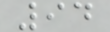94
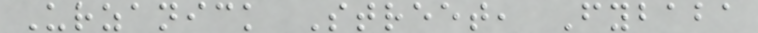Urzanick Street, Fybaba
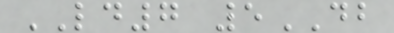LD7 5DB
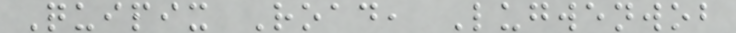Quipix Road, Lugwenwob
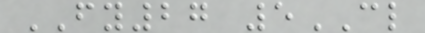FY27 5CL
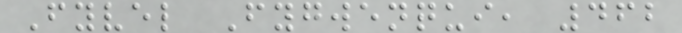Fyvel Fygwenqui, 462
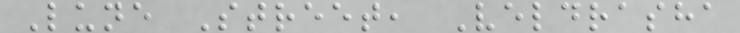Lune Street, Veldrasha
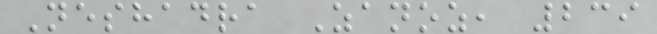Neshadra Zanoz, 239
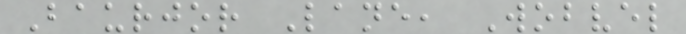Baurjor Lane, Wobvel
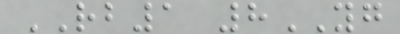RB1 8YG
